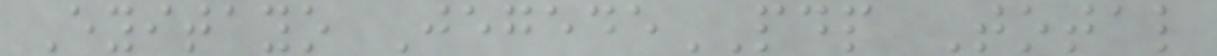Eyitayo JegedePDP Total
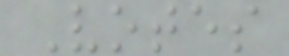Votes
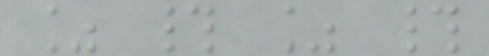% # % #
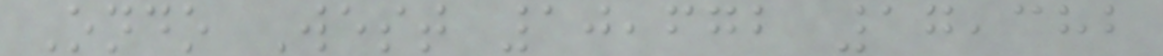Ondo West 10,672 17,382
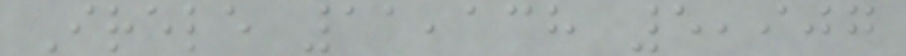Irele 11,138 5,907
